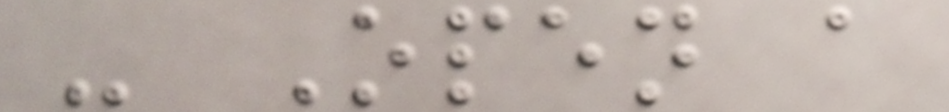- Open a
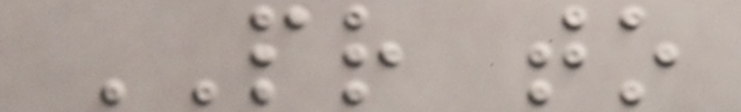PR to
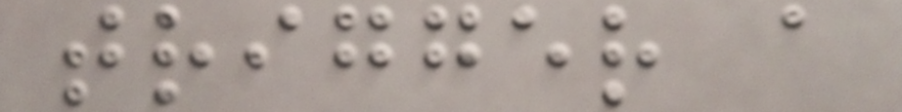trigger a
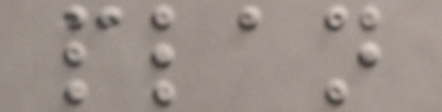plan
